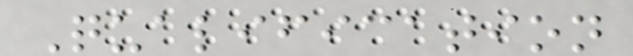Qualification
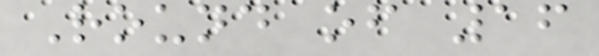Round of 16
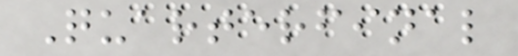Quarterfinal
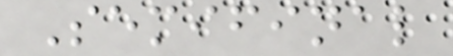Semifinal
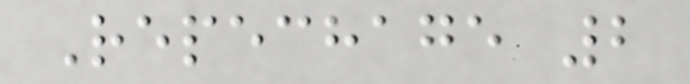Repechage 2
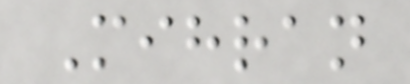Mihran
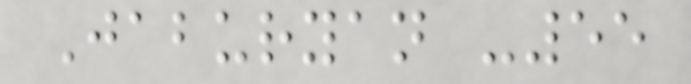Jaburyan -55
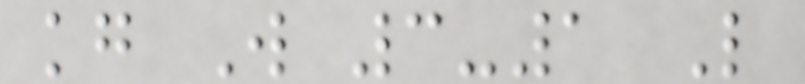kg W 3-1 L
